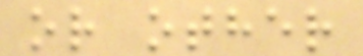or other
